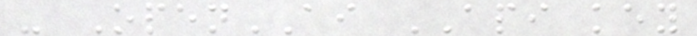- OpenAI API key
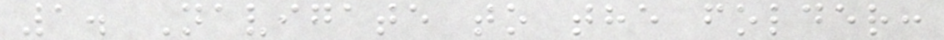1. Navigate to the folder:
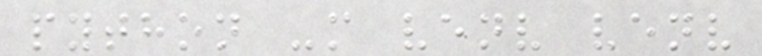python -m venv venv
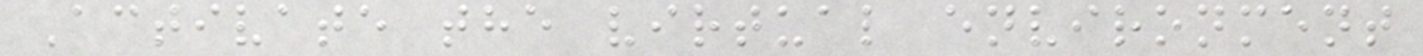Activate the virtual environment
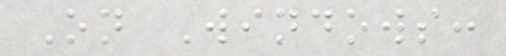On Windows:
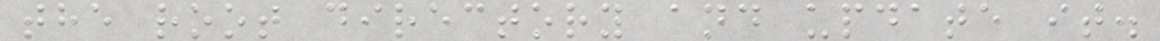the root directory and update it.
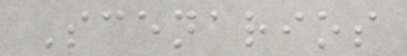Scenarios
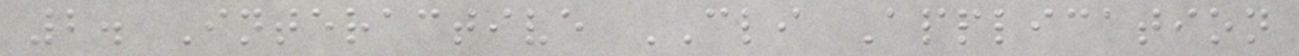2. Interactive CLI Application
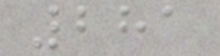281
